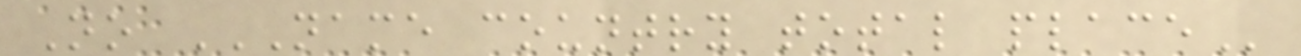No NAME COUNTRY TOTAL PLACE
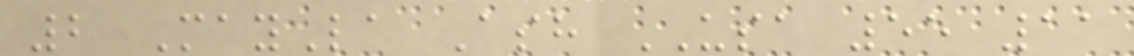2 MayLa Ash USA 55 11
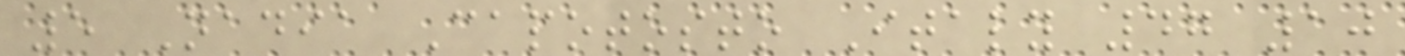5 Nadia Capotosto Italy 47 10
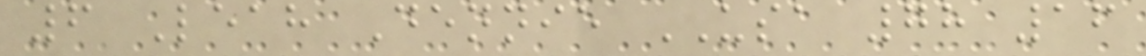6 Leah Dennie USA 78 16
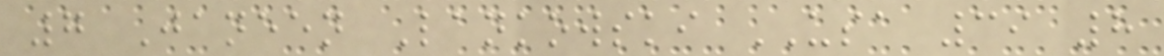7 Janeen Lankowski USA 39 8
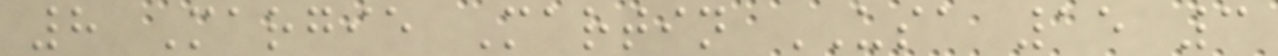8 Margie Martin USA 15 3
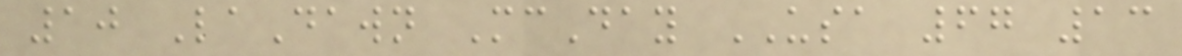10 LaDawn McDay USA 67 13
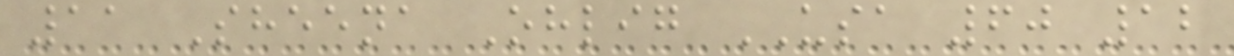11 Sheena Ohlig USA 60 12
